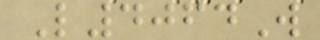L4064W
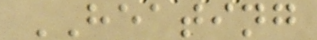HEATING
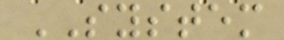SYSTEM
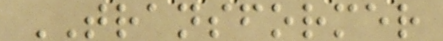TRANSFORMER
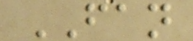FAN
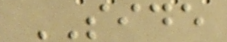SIDE
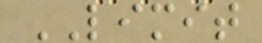LIMIT
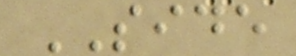SIDE
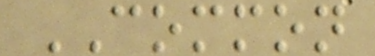COMMON
